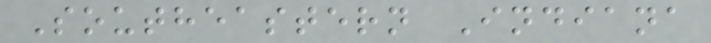Southeastern Indiana
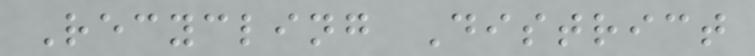Recycling District
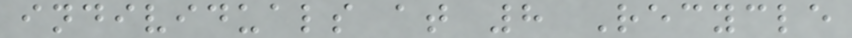individuals at 8 Recycle
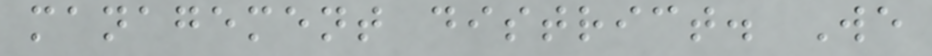management district. We
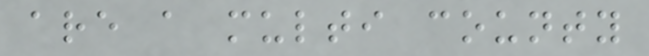are a multi county
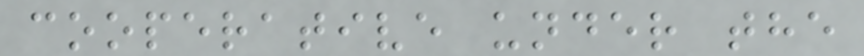cooperative under the
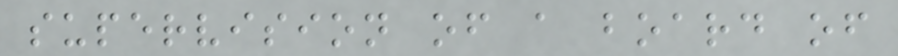supervision of a board of
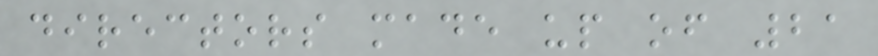directors made up of 21
